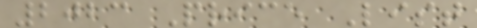2023 Price List
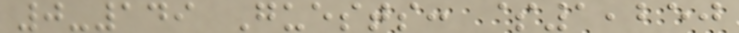0-149 Guests: $1,250
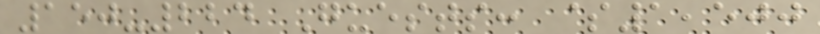150-224 Guests: $1,500
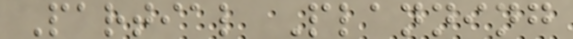Partial Planning
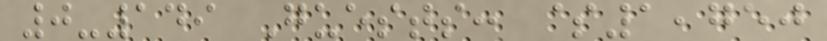0-149 Guests: $1,750
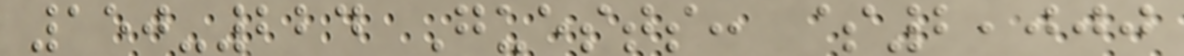150-224 Guests: $2,000
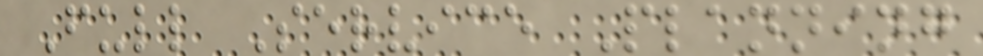Full Service Planning
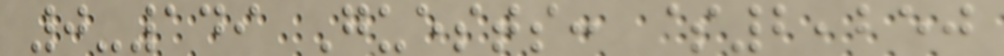0-149 Guests: $2,250
